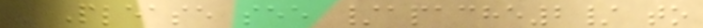- Please see /apache2/ to
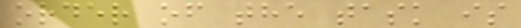order of the task is
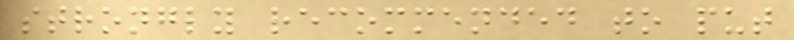strongly recommended to put
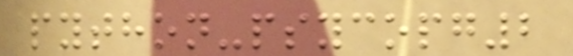python-psycopg2
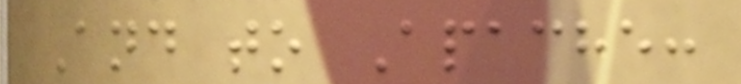And to Apache:
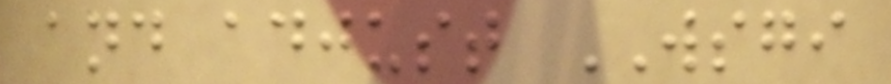and adjust WSGI
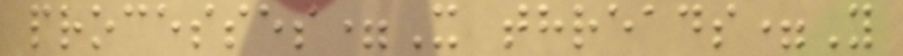processes=X threads=Y
